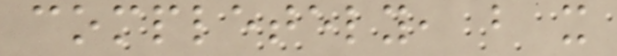completely, but it
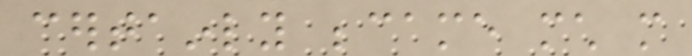certainly became much more
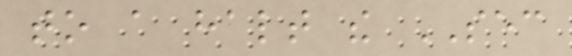to a halt the SEC
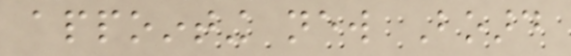appointing new Board
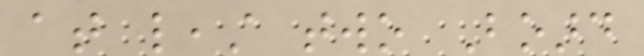at least two Board
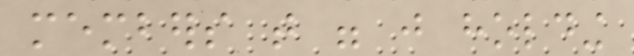members that were just holding
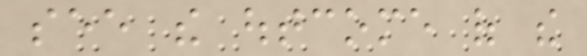see the outcome of the
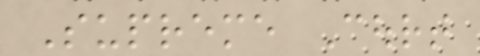Supreme Court
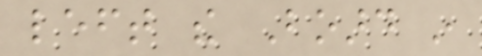left the Board in
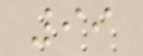99
